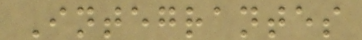Integrantes
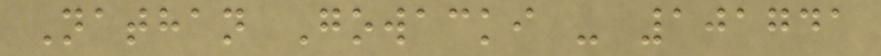Nathan Gowacki - 101741
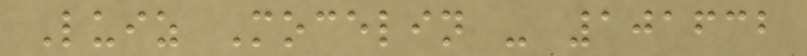Luiz Mocelin - 101632
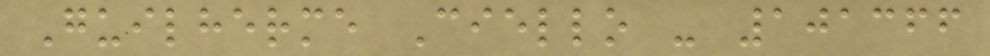Guilherme Ciello - 101366
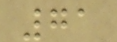71
